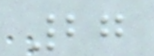27
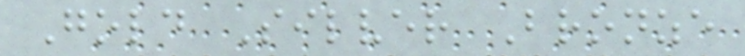Gold Silver Bronze
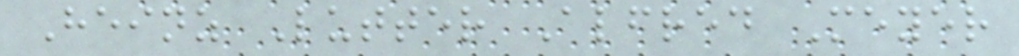Heinz Lutter Alfred Meyer
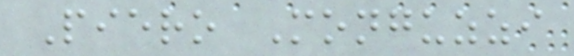Piero Monguzzi
